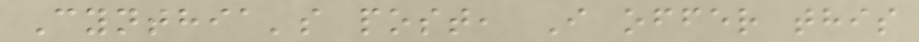Cynthia's post, I offer this
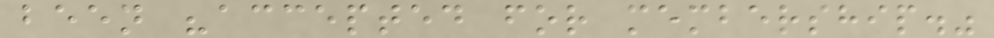been "accepted for membership."
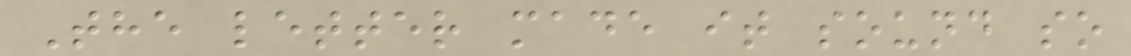The letter made it sound so
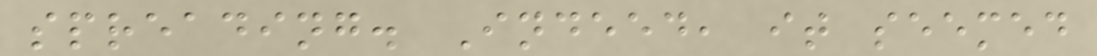spreading. Indeed, it seemed
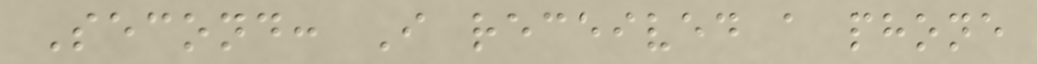Second: I received a phone
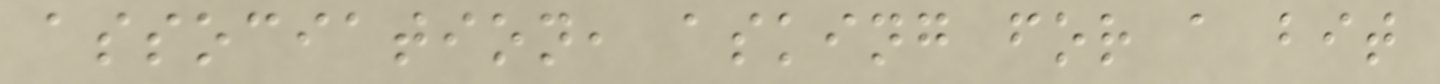association, asking for a bit
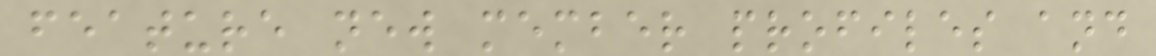feature new member profiles and
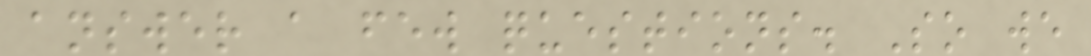answer a few questions. So we
